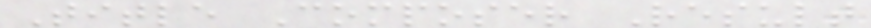Title Composer Result
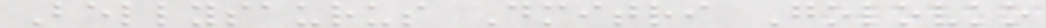Bellysaurus Dmitri Golovko
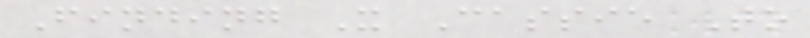Finding X Cassie To
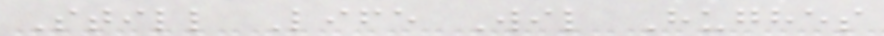Still Life Wil Hughes
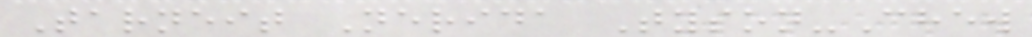Tarneit Nerida Tyson-Chew
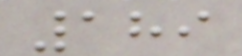189
